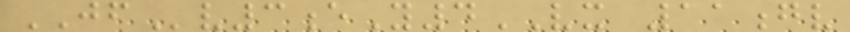JFv3eY4VX 11gv
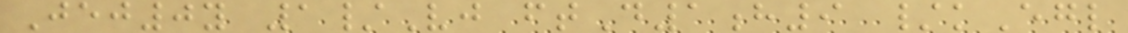Jej0y 1/Vj ftD1h9 /kEgl
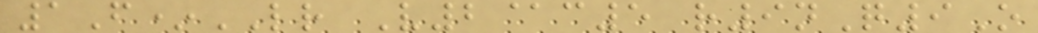1F*LR V2@c5 r9nQ9O
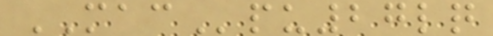MACpu27lq
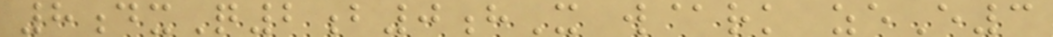8dxQ2b0hX w@rk zeE3
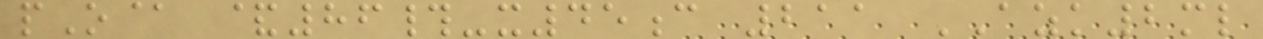pO@ &86#-x45c 211 AZK2ml
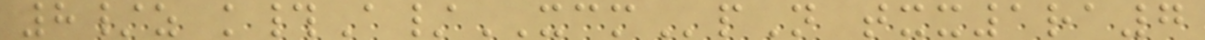8/z k#A/XCMpN txx1ra7
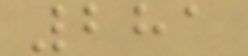281
